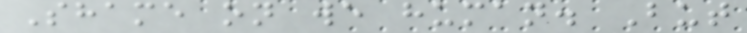Shame on we human. But
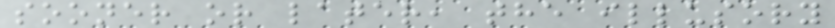sooner or later, the illusory
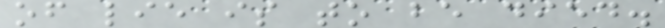of lie is to be died.
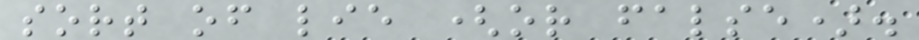sort of lie (or false).
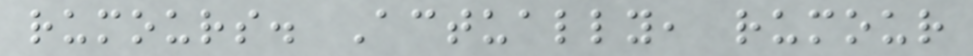rumours. Actually, rumour
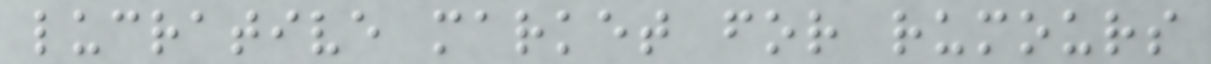lucrative market for rumours
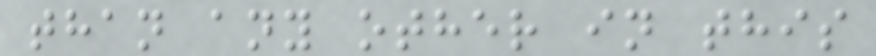than any other in this
